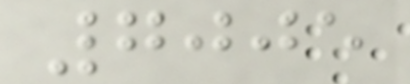7005
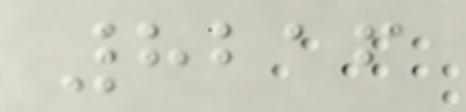8216
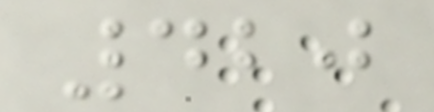420
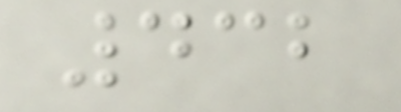432
